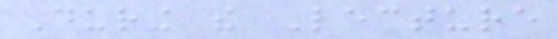During the Lecture
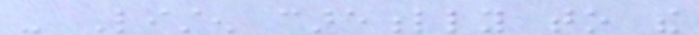- Listen carefully to the
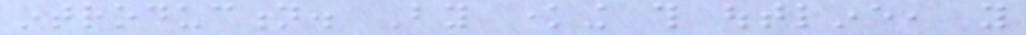introduction. By knowing this outline, you
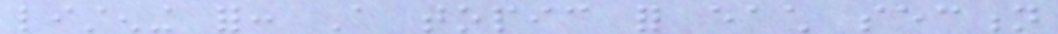listening for: A topic for each section
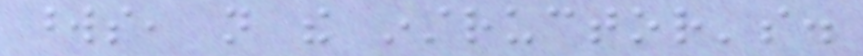words, not the instructor's.
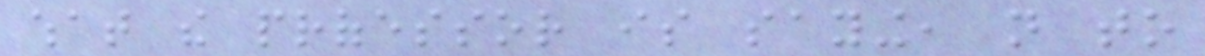what the professor is saying, not to
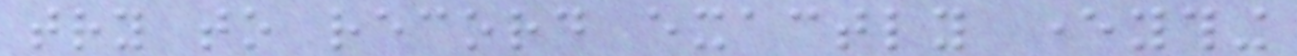try to record exactly everything
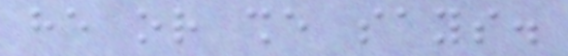he or she says.
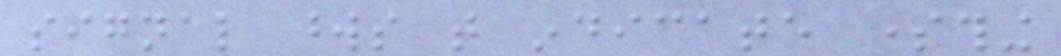signal words that indicate something
